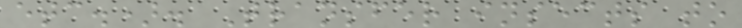etc.). Transfer insects to
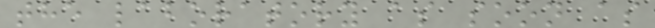the laboratory as soon as
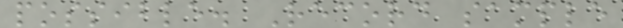possible. Record sample
